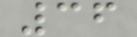36
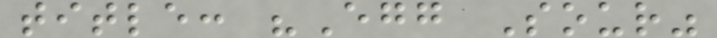title: "Egg Sour"
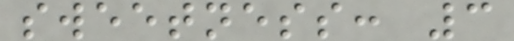sweetness: 3
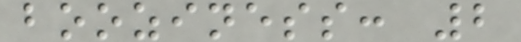booziness: 2
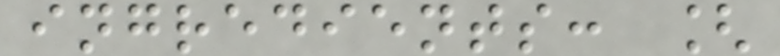ingredients: [
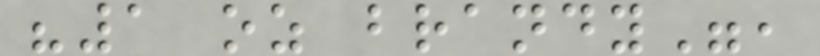"1 oz brandy",
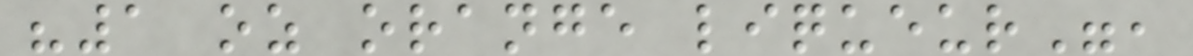"1 oz orange liqueur",
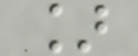]
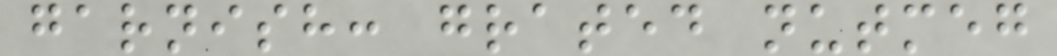garnish: grated nutmeg
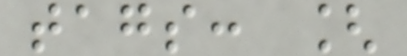tags: [
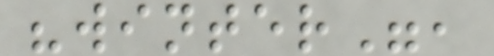"winter",
